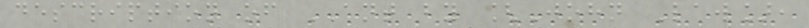description of ANT by [John Law],
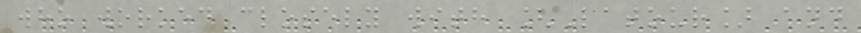who worked closely with [Latour] and
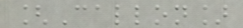[Callon]
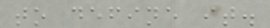to define it.
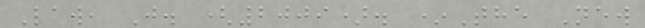Law, J. (2009). *The New
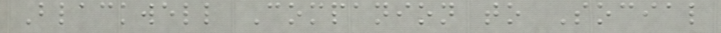Blackwell Companion to Social
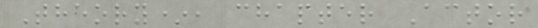Theory*, chapter Actor
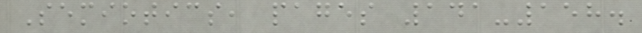Semiotics, pages 141-158.
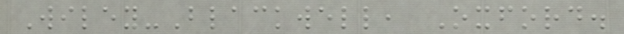Wiley-Blackwell, Oxford.
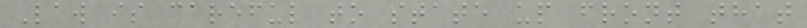Law is careful to state up front that
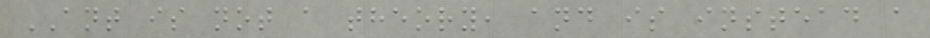ANT is not a theory, and is instead a
